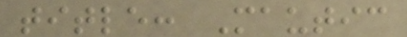title: Mautic
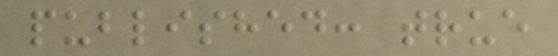published: true
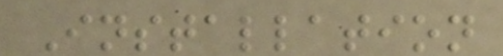Installation
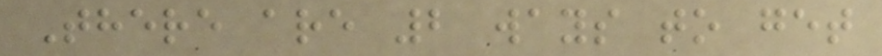There are 2 ways to get
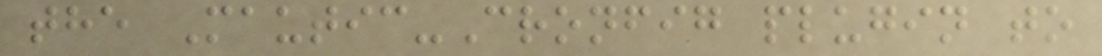the Mautic-Cronfig plugin to
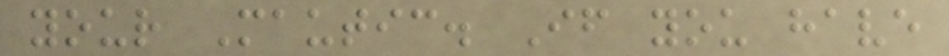your Mautic. If you have
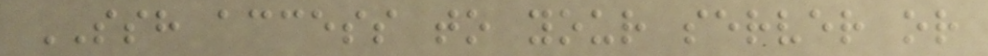SSH access to your server or
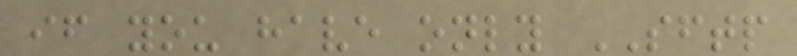if you have only SFTP
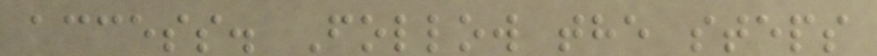access. Follow the steps
